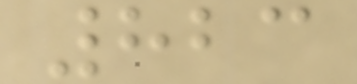823
